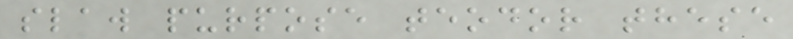slaw purpose teodor these
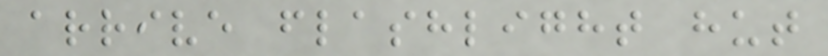arrive flashlight hut
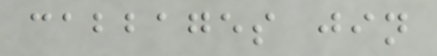cabbages jin
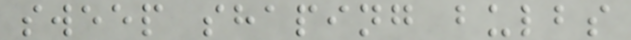sweep shaping bulbs
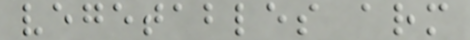vegetables arm
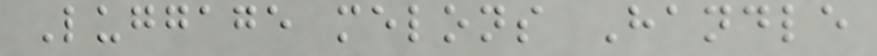Luggage melons Handle
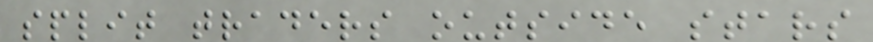split traders outside stars
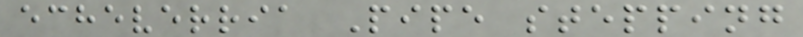echeverria Pipe stepping
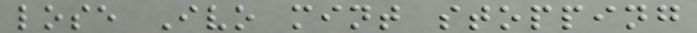lose Ivo mint stopping
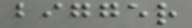bigger
